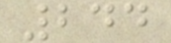244
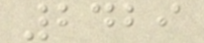2429
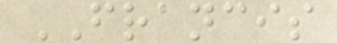FRANCIS
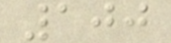100
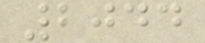2044
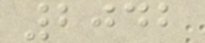2042
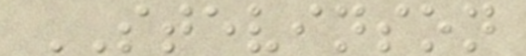STEVINSON
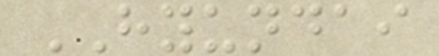HYUNDAI
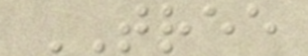TREE
